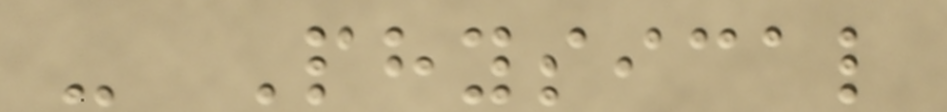- Physical
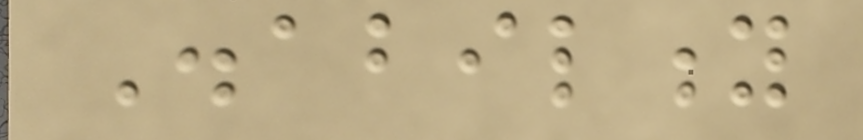Disability
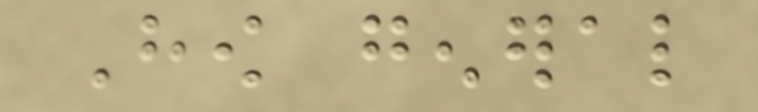How general
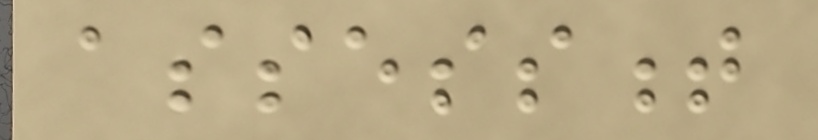assessment
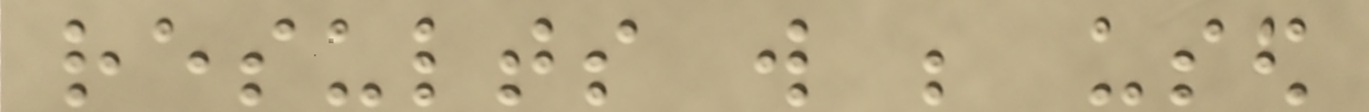results will be used
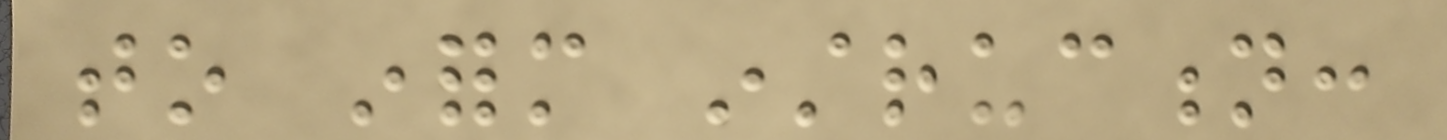to inform instruction:
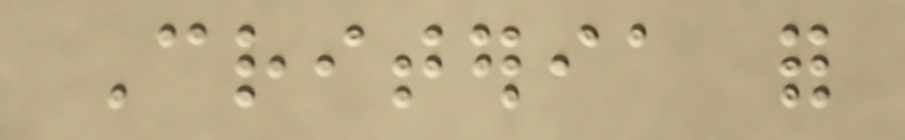Criteria for
